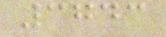3743
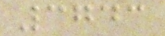3743
